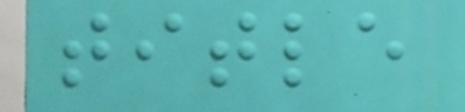title
